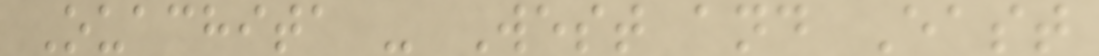Ouachita - West and East
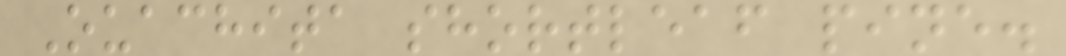Ouachita shortleaf pine.
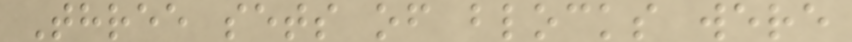Three sets of blocks were
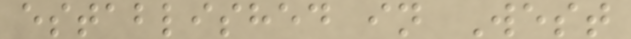established in West
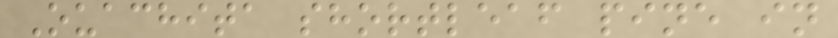Ouachita shortleaf pine in
